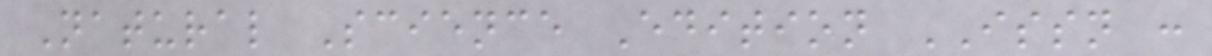Natural Science Edition ISSN :
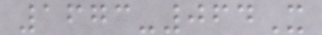1673-064X
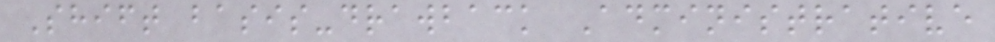Shift basis-drawback Administrative
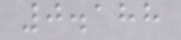0.188
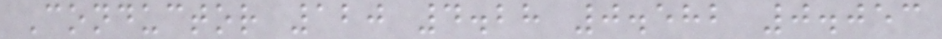Conductor 120 4.28 0.582 0.053
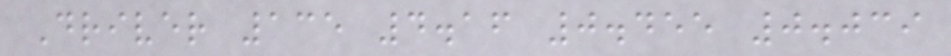Driver 135 4.16 0.455 0.039
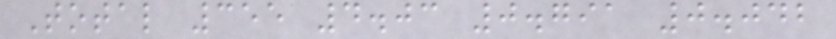Total 355 4.03 0.791 0.042
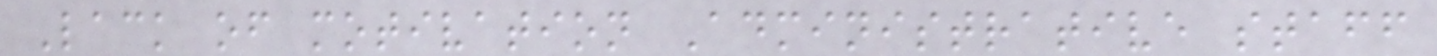Lack of motivation Administrative staff
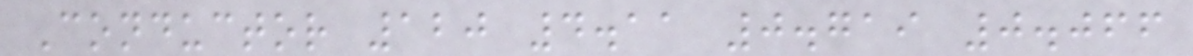Conductor 120 4.11 0.719 0.066
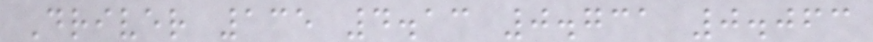Driver 135 4.13 0.731 0.063
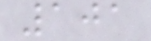101
